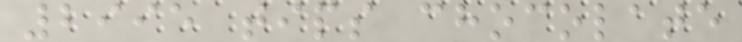2995 tips chocolate
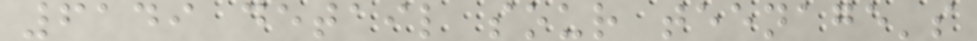6149 detail sour teenage's
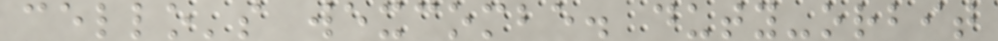cello's wexcombe. duty-orbit
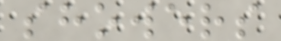showers
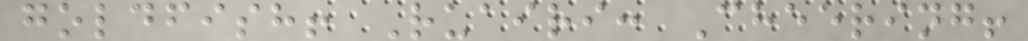goldfish! Ruairi: Cheering!
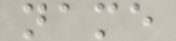name
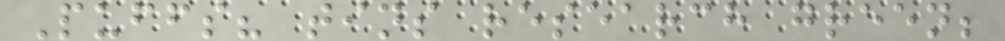Puffs? tins research green;
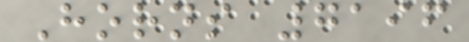Horns 7196
